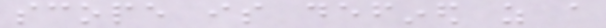scope is defined as a
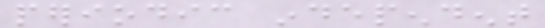periodic independent
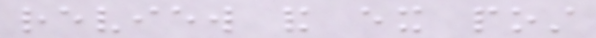review and ex post
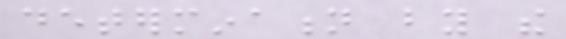determination by the
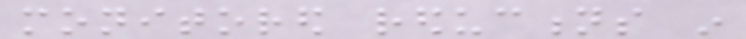monitored reductions in
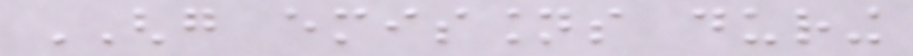GHG emissions during
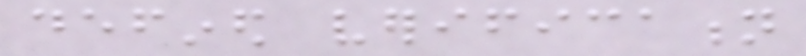defined verification
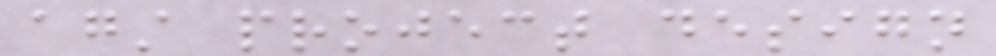against project design
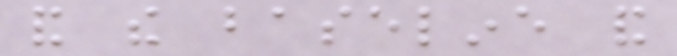and the baseline and
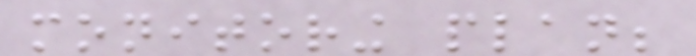monitoring plan;
